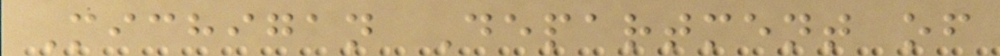Michigan Department of
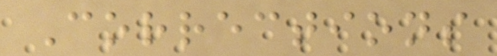Corrections
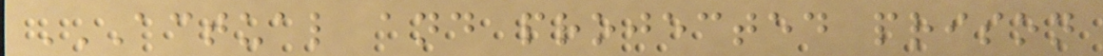ACTUAL AND PROJECTED PRISON
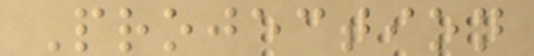Projection
